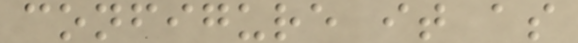configure it as
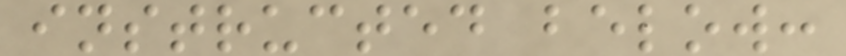instructed below:
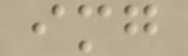img
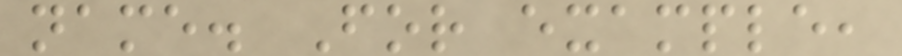name. For example,
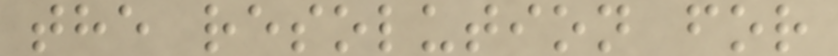the resolution for
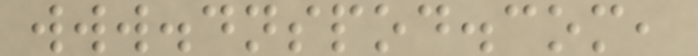www.dnspod.com,
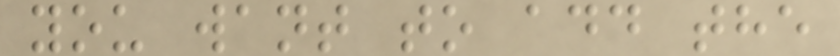you want to add the
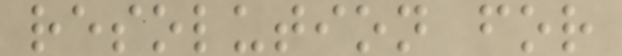resolution for
